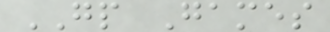GP Games
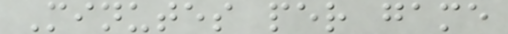Minutes per game
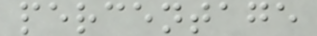percentage
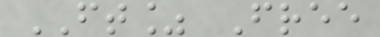FT% Free
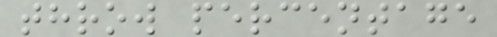throw percentage
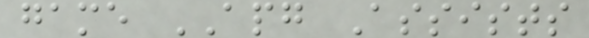game APG Assists
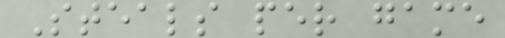Steals per game
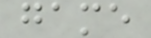game
